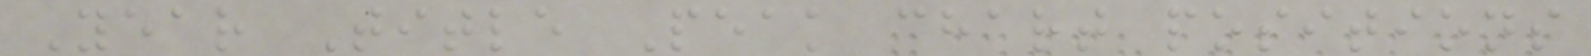Year Title Peak chart positions
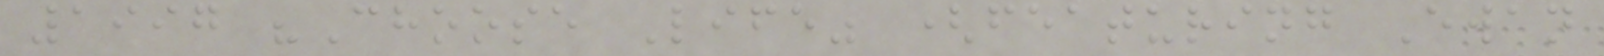1997 "Choose Life" (featuring Ewan
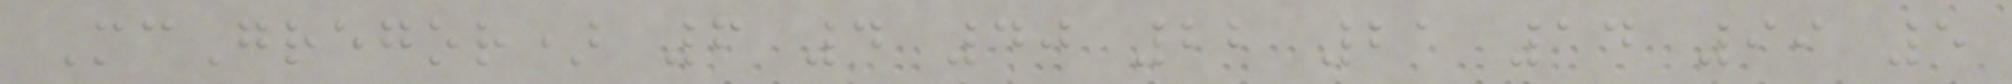McGregor) 6 4 40 22 21 14 99 5
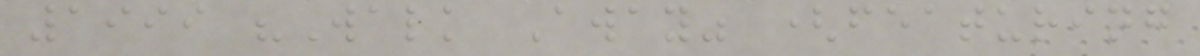1999 "Walk Away" (featuring
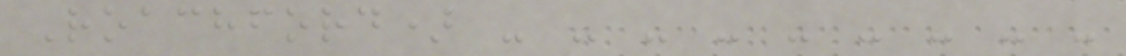Roachford) - - - - - - - - -
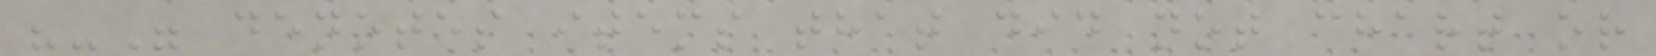"-" denotes items that did not chart or
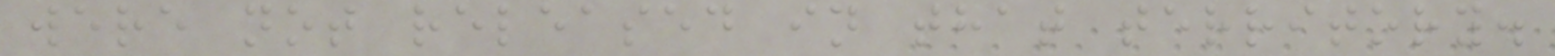were not released in that territory.
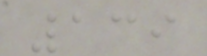139
